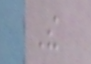The
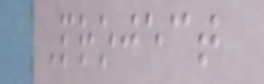Project
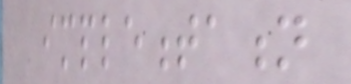implementation
